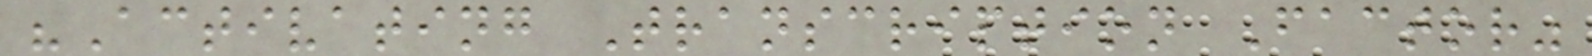"Activating Transcription Factor"
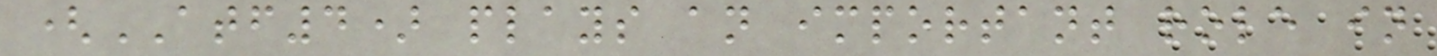(ATF4) plays an important role in
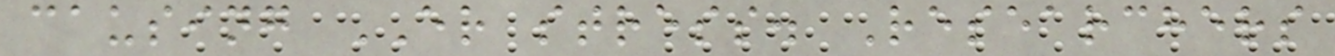causing ER stress. Researchers
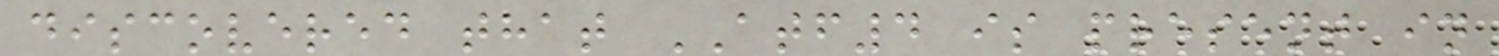discovered that ATF4 is present in
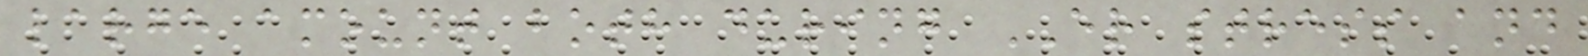large amount both during ER stress and
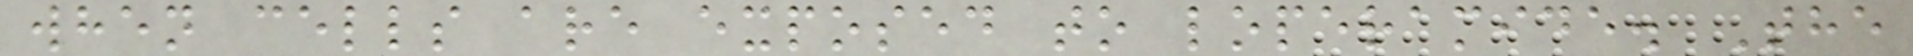when cells are exposed to loperamide. The
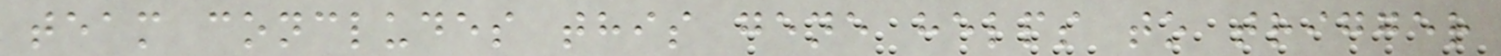team concludes this gene helps to trigger
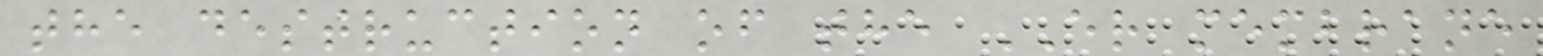the destruction of the ER membrane
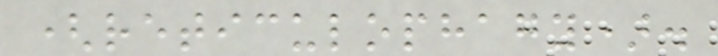(reticulophagy).
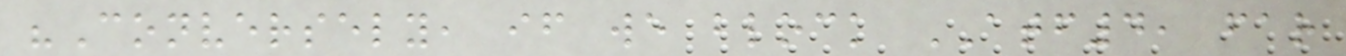"Conversely, if we block ATF4, far
